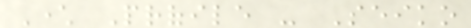Character Profile - Seiko
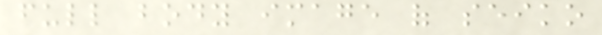full body image of seiko
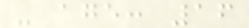- age: 16
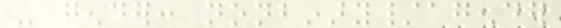- gender: nonbinary/agender
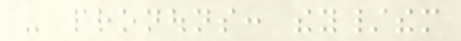- pronouns: they/them
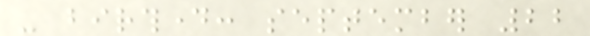- birthday: september 22
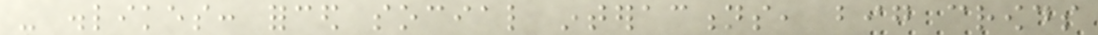- dislikes: forced social interactions, big crowds
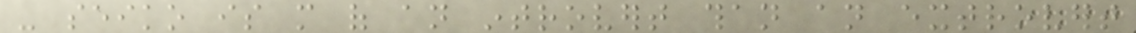- seiko is more of an introvert than an extrovert
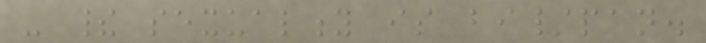- their sexuality is bi/pan.
